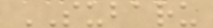SUBARU
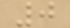0
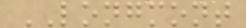LONGMONT
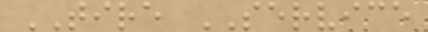TIRE SERVICE
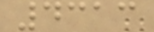4313
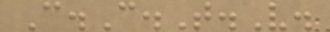C.C.T.V.
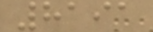8191
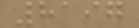8197
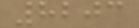8203
